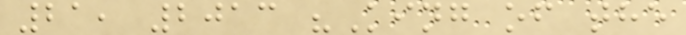21, 2013 "King of the
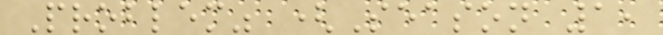Problem" (Season 1,
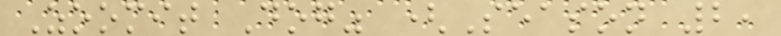Zoomit Dog" (Season 2,
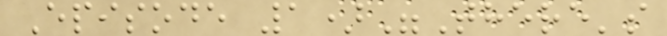Episode 1)"There's
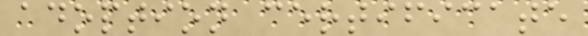adoption certificate
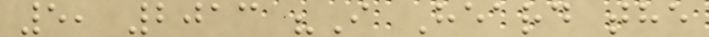5, 2013 "I Heard the
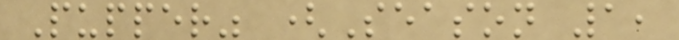Pupper" (Season 1,
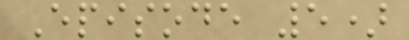Episode 5)
